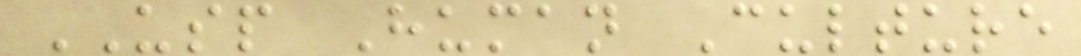USP Human Culture
